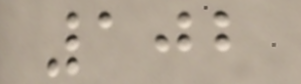102
